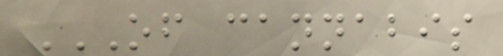OF CANNABIS
